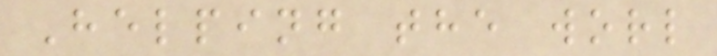Helping the worl
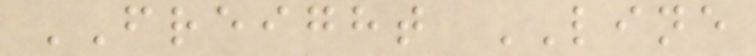FREIGHT LINE
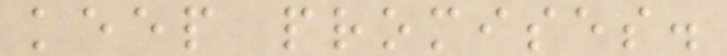keep promises.
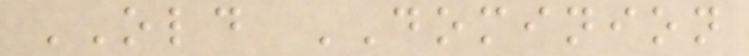OLD DOMINION
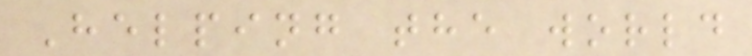Helping the world
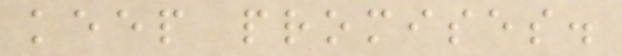keep promises.
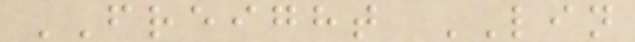FREIGHT LIN
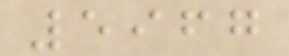5967
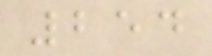254
